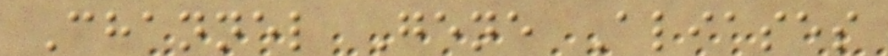Channel Gene Aliases
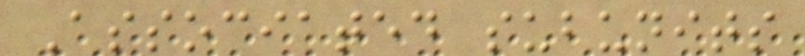Associated subunits
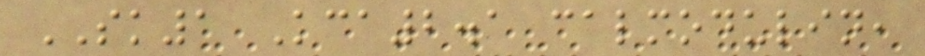SK1 Kca2.1 calmodulin,
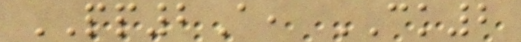PP2A, CK2
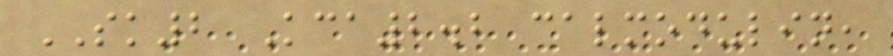SK2 Kca2.2 calmodulin,
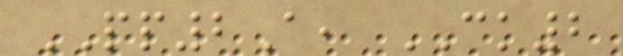PP2A, CK2
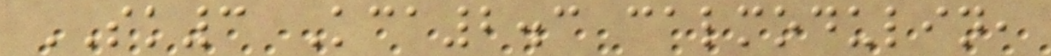SK3 Kca2.3 calmodulin,
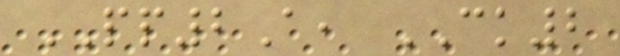PP2A, CK2
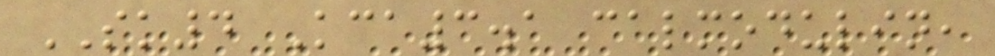SK4 Kca3.1 calmodulin,
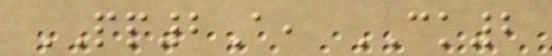PP2A, CK2
